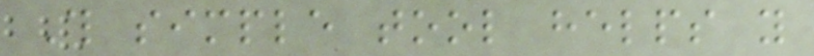This simple tool helps you
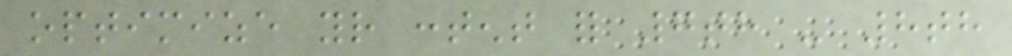optimize your content for 7th - 8th
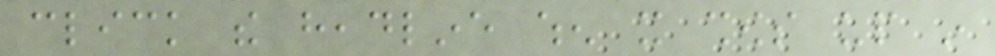click the headline when it shows up in
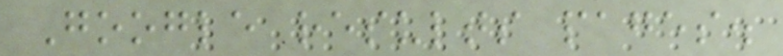Google results pages.
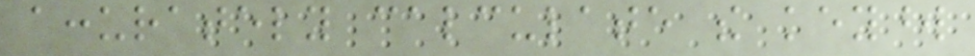accurately calculate the keyword
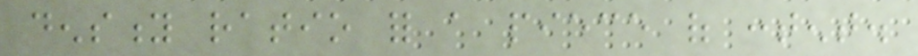density ratio for a piece of content.
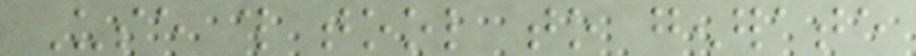Use this tool to generate
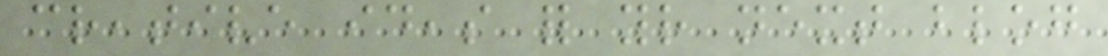creative ideas for your next blog
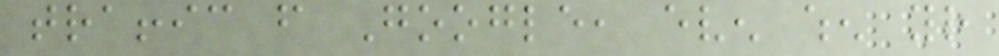traffic from Google, even when your
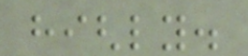highly.
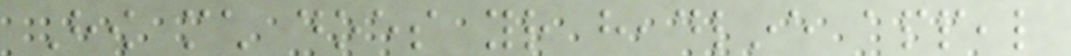How much does your headline appeal
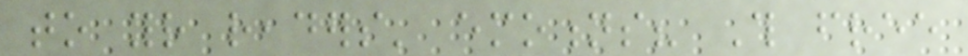to your readers' emotions? This free
